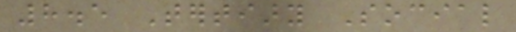8.5 Tertiary Social
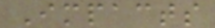Impacts
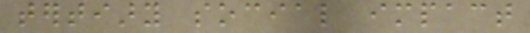tertiary social impact
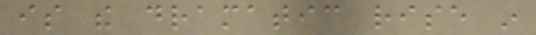is the dramatic rise in
